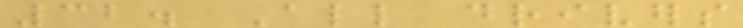32. All drivers
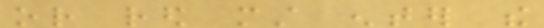or red must enter the
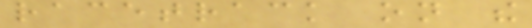racetrack on the
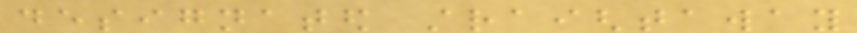designated straightaway
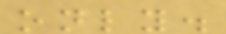only.
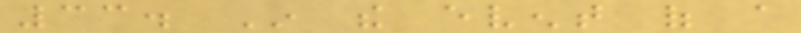33. In the event of a
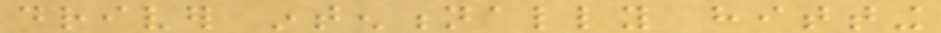driver intentionally hitting
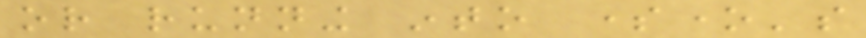or running into someone's
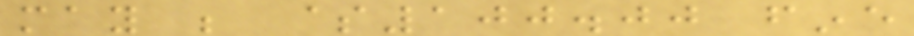may be $100.00 fine
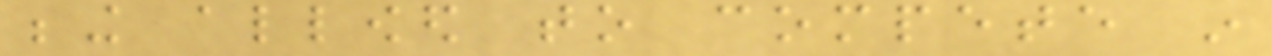being allowed to compete in
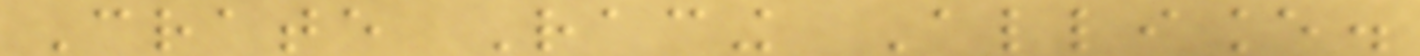Crate Racing Alliance.
